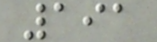191
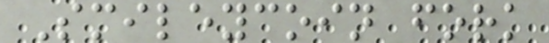Smileycoin fork
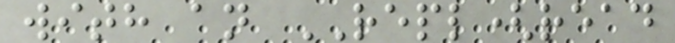with an REPL(read
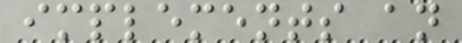implements an
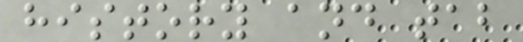history and tab
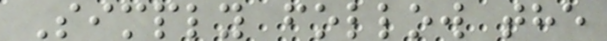Simply follow the
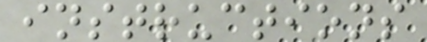instructions
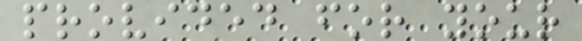provided for your
